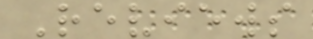Reviews
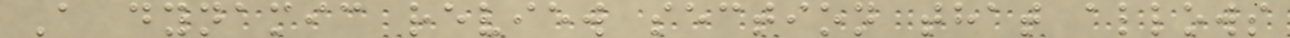A dynamic review section that allows
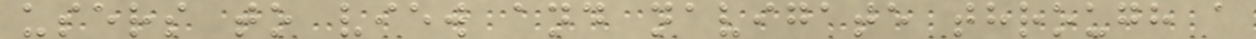users to view and navigate through a
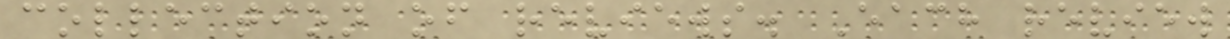collection of reviews. Each review
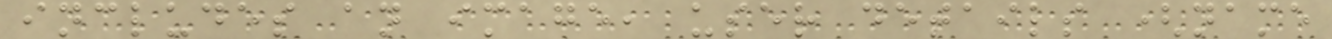includes an image, user details (name
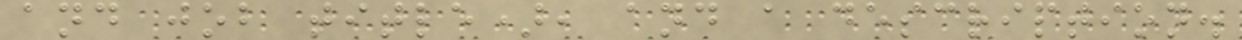and job title), and a description.
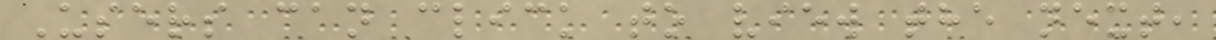Users can click to view the next,
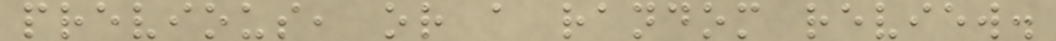previous, or a random review.
